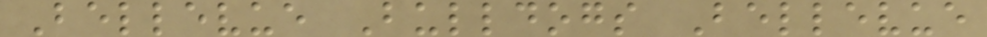Bellevue Bulldogs Bellevue
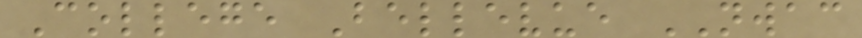College Bellevue NWAC
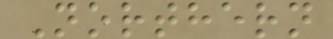Northern
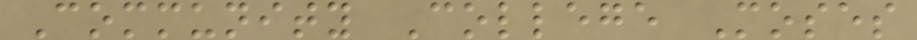Community College Moses
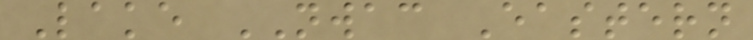Lake NWAC Eastern
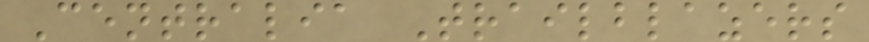Centralia Trailblazers
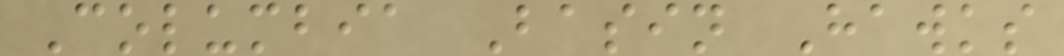Columbia Basin Hawks
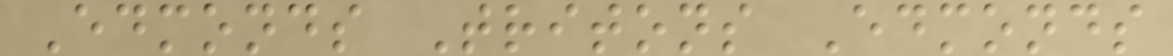Edmonds Tritons Edmonds
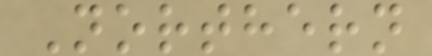Northern
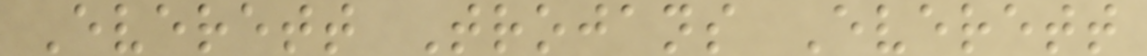Everett Trojans Everett
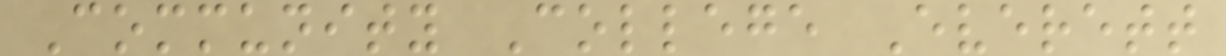Community College Everett
